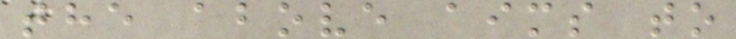the above aims to
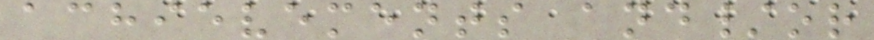achievements and/or
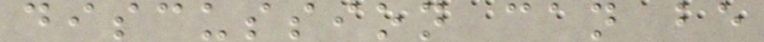discussion can be
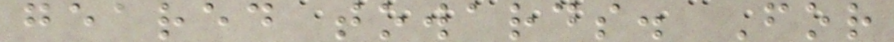geared towards. For
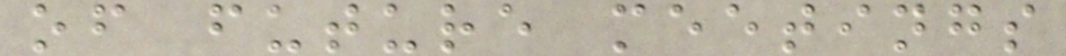of future meetings
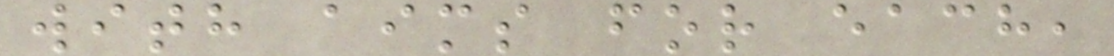with aims for each,
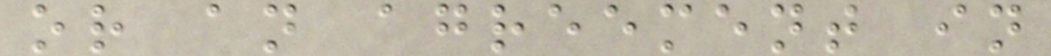or an agreement in
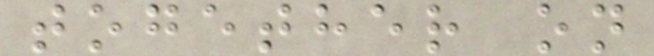together on
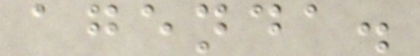agenda.
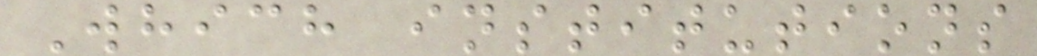Which institutions
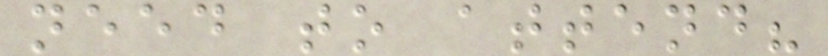need to attend?
